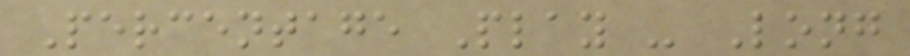Percentage Play - Long
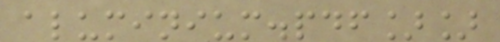aluminium.pdf]]
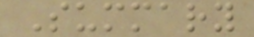Summary
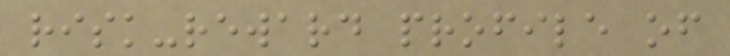risk-reward profile of
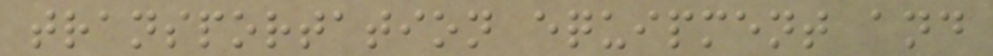transportation equipment and
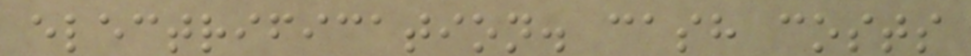electrification. cash costs
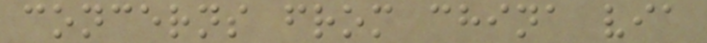concerns from china via
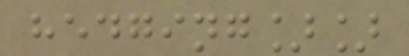hedging]]
